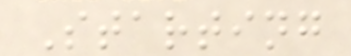Starting
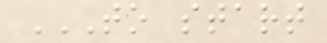TO START
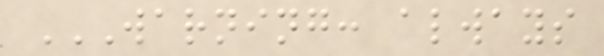WARNING: ALWAYS
